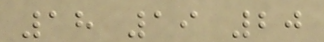18 19 20
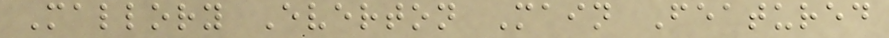Mallory Everton Main Featured
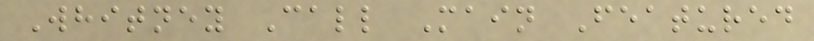Whitney Call Main Featured
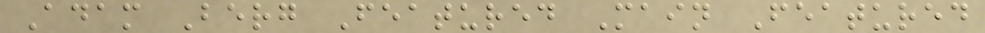Adam Berg Featured Main Featured
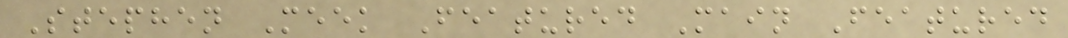Stephen Meek Featured Main Featured
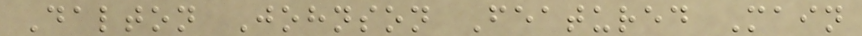Dalton Johnson Featured Main
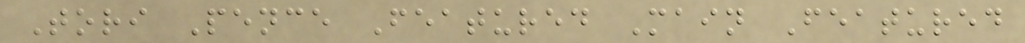Tori Pence Featured Main Featured
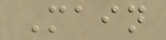Main
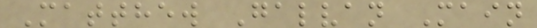Matthew Galvan Main
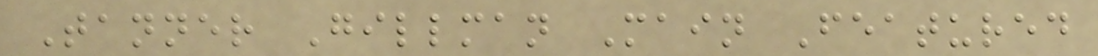Tanner Gillman Main Featured
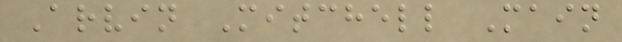Arvin Mitchell Main
